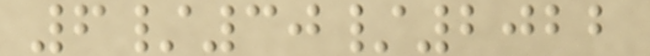6/30/2022
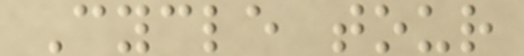Cycle tour
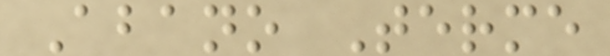Abano Terme
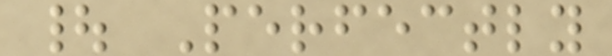| Perfectly
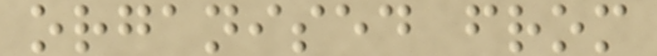organised from
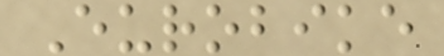Eurobike
